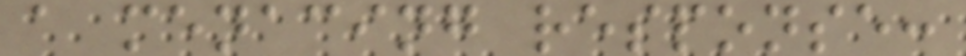a menacing response:
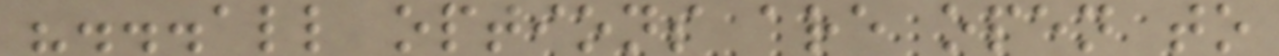"...all options are open to
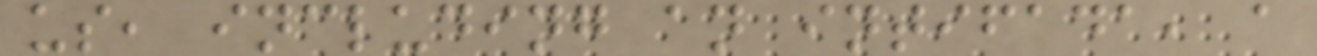us, including an intifada, a
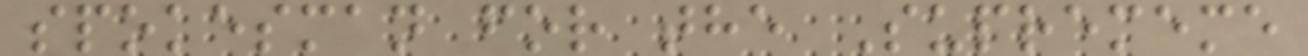spokesman for the Suprememe
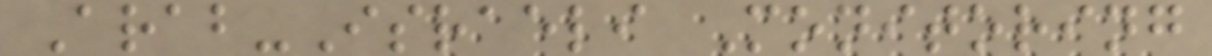Arab-Israeli Monitoring
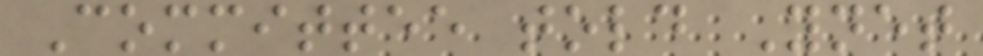Committee told Ynet
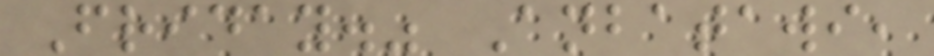Friday." Anbatawi,
